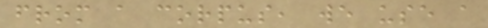from a corpus, we use a
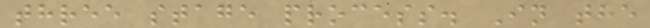three stage process. In the
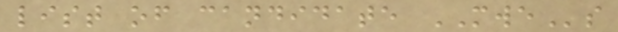list of candidate MWEs
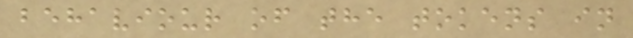behaviour of the tokens in
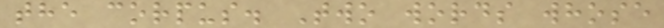the corpus. Two words whose
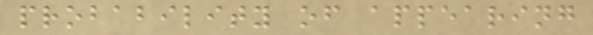probability of appearing
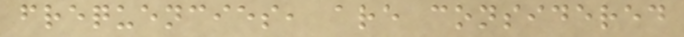frequencies, are considered
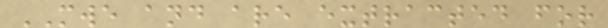MWE and are extracted for
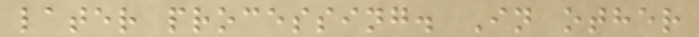later processing. In other
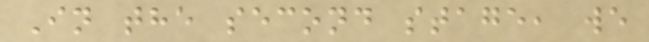In the second stage, we
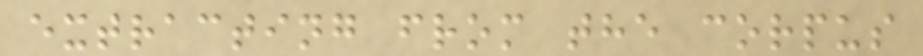extracting from the corpus
